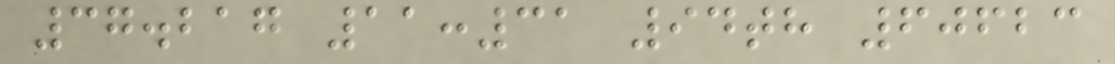37.217 11:31 94th 60623
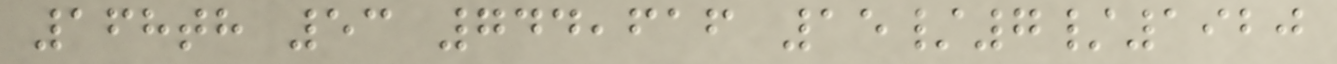168th 53 744,616 15/7/1920
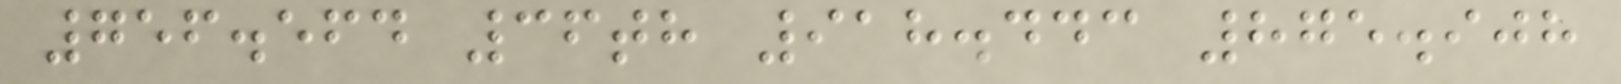756.564 36th 918.443 875.908
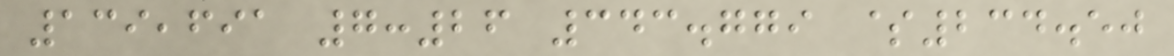139,691 7:26 343.779 $234.50
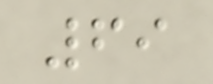69
